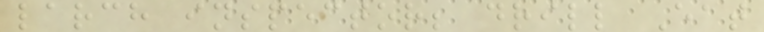larch inspector; drill Eat
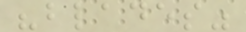"blades"
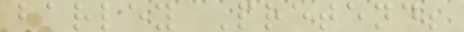barley Pretend;
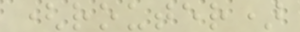(router)
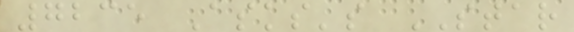7235 Asks's STAR
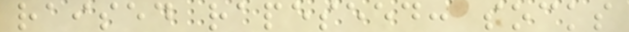raised rapeseed: socks
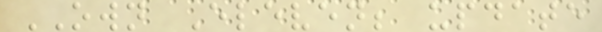OWN Eleven; update
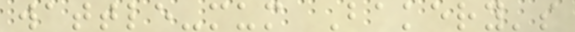wattle-mum Bakery's
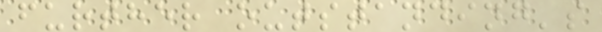further outstanding's
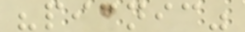"picnic"
